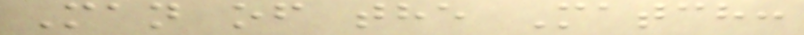Man of the Match:
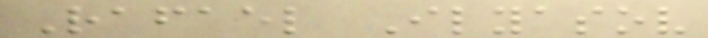Rafael Ilyasov
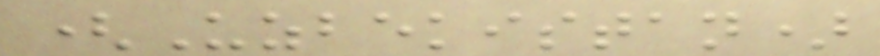(Uzbekistan)
